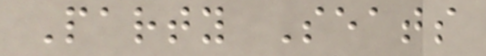Party Seats
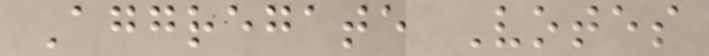Aggregate Votes
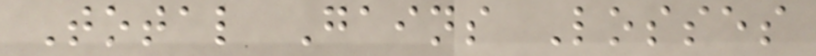Total Gains Losses
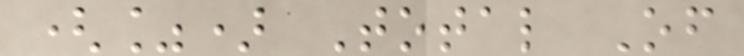(%) Total Of
